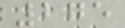275
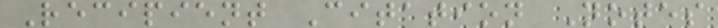Recipient Citation Notes
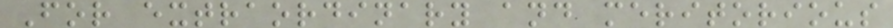For extraordinary and meritorious
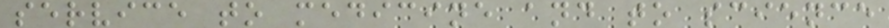service to medicine and to science
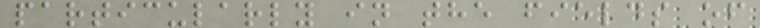particularly in the fields of
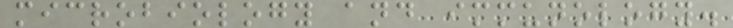microbiology and immunology.
